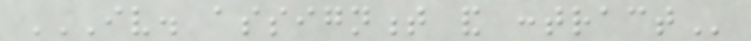IV. ASSIGNMENT AND CONTRACT
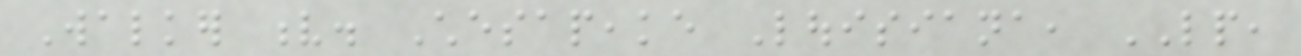Walker v. Chesapeake Louisiana, LP,
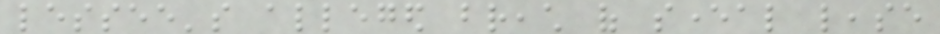lessee's alleged breach of several lease
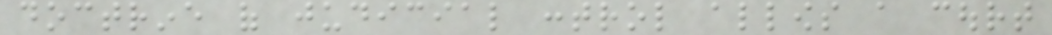doctrine of judicial control allows a court
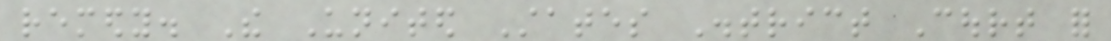remedy. The United States District Court for
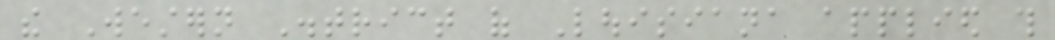the Western District of Louisiana applied this
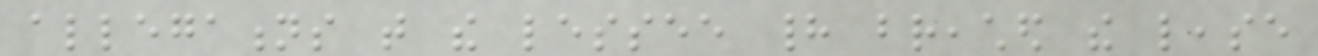allegations that the lessee had breached the lease
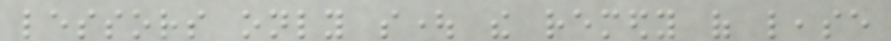lessors only sought the remedy of lease
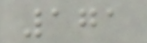171
